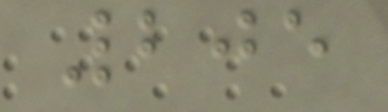205
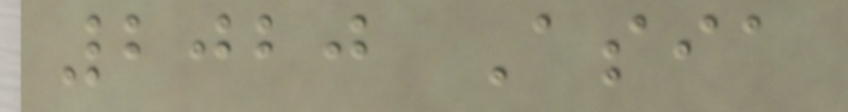2020 Asia
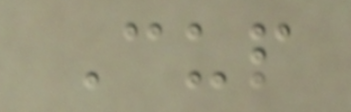Cup
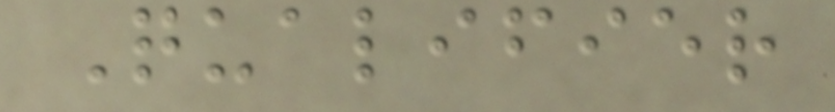Qualifier
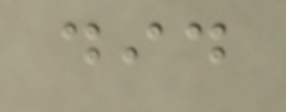did
